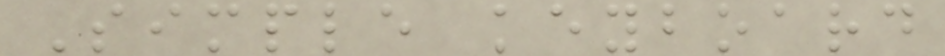Simple keyboard
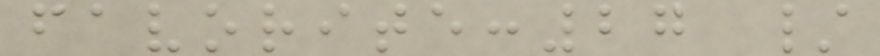favorite:27 /
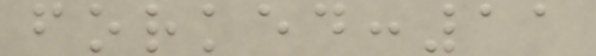forked:11
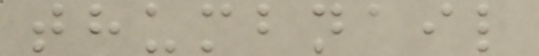thumbnail
